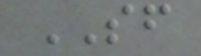SF
